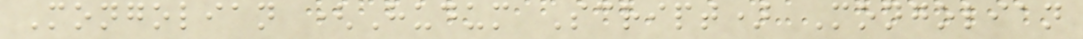Mongolian (Hudum Script) Mongolian
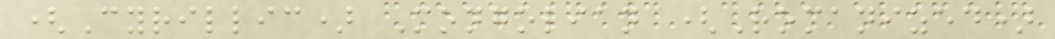(Cyrillic) Mongolian (Romanized)
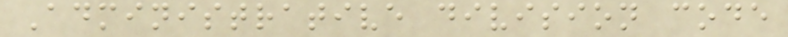Administrative division code
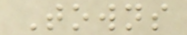Towns
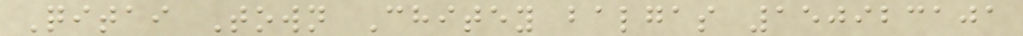Qitai Town Chitey balgas 150923101
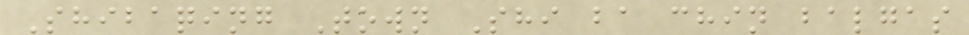Shibaqing Town Shi ba chin balgas
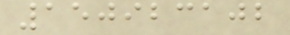150923102
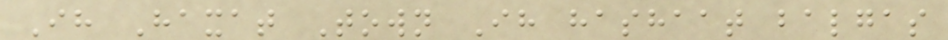Ih Haxat Town Ih hashaat balgas
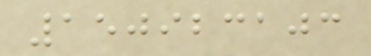150923103
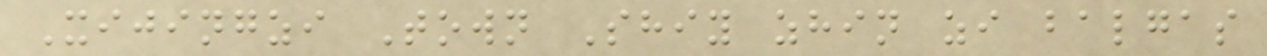Xijingzi Town Shiy zhin zi balgas
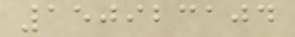150923104
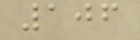106
